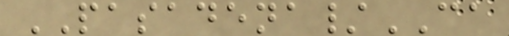PASADENA/CA
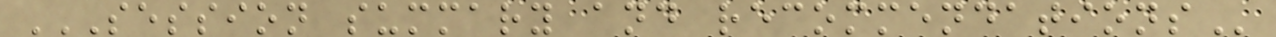SESSION SUMMARY AND RECOMMENDATIONS
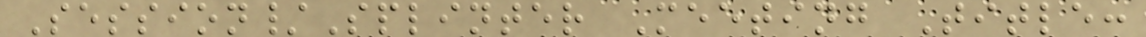Session/Splinter Meeting Title:
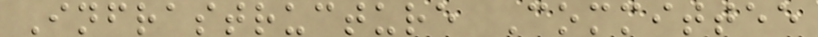Infrastructure Committee
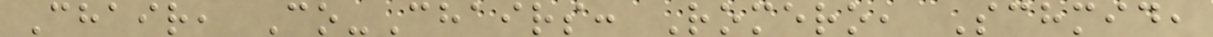Chair, Co-Chairs: Romero, Schmid,
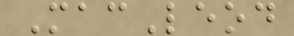MacLeod
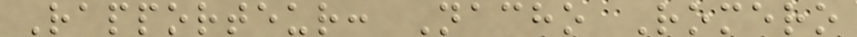Rapporteur: Nacho Romero
